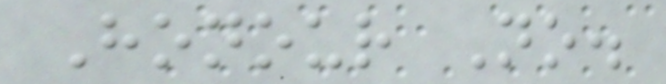Honour No.
